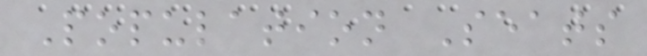Population Seats
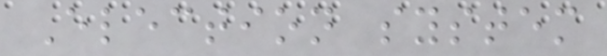Election system
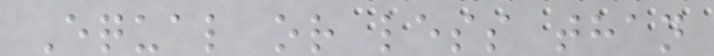Equal or less than
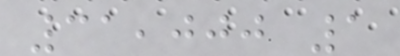31,000 1
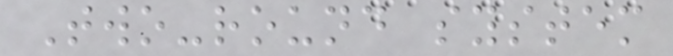Two-round system
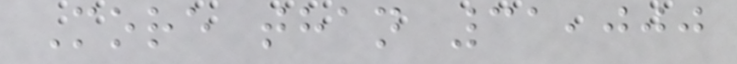More than 31,000
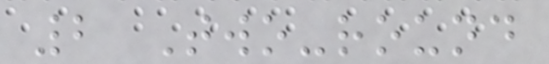2 Two-round
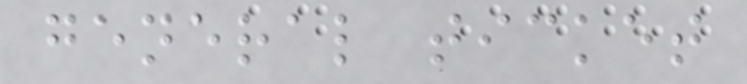general ticket
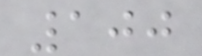100
